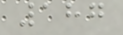187
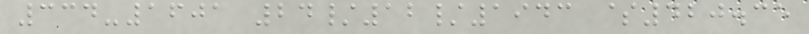334-1601 24/12/1943 $420.35
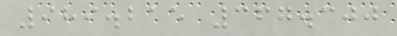989.215 367.300
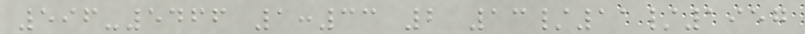596-5466 1:33 2 13/11/1957
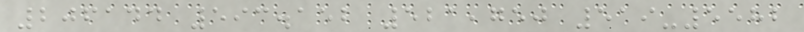206144 593.152 521,750 519-5582
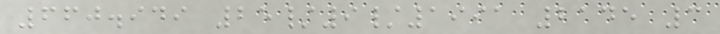660.949 25/9/1991 2145 3
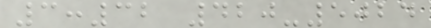3:32 420-5024
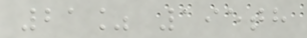21% 195th
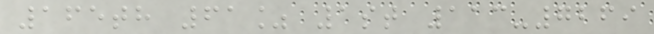165th 61% 1st 113-7269
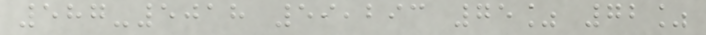587-5018 59,293 75% 72%
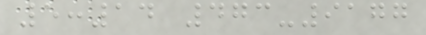5:14 473-9177
